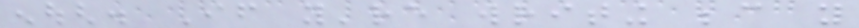enough. If you're writing because you
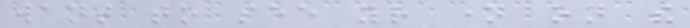want to see your name on the
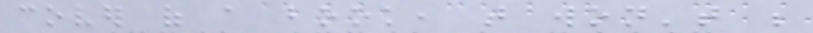cover of a book, that won't be
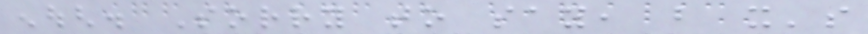enough. Sorry to say, but it's
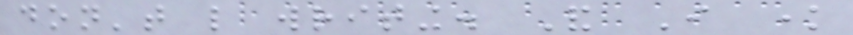don't like writing. And I know
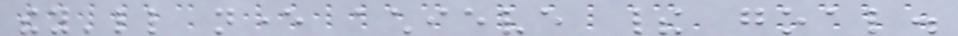they'll never achieve their goal.
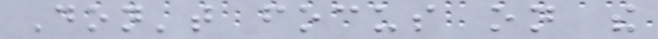Don't focus on the
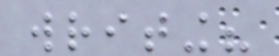writing?
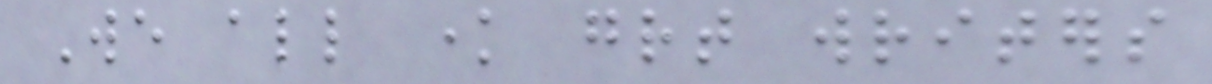We all know great writers
